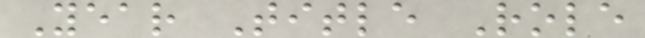Year Title Role
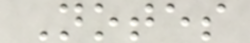Notes
